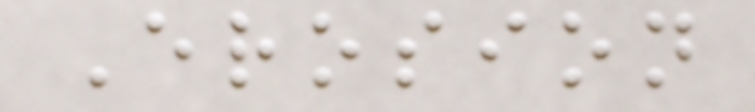Erosion
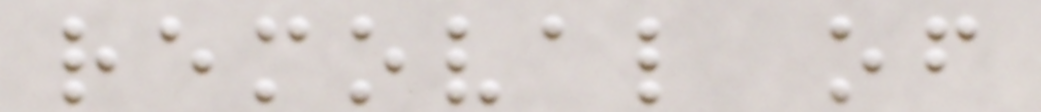removal of
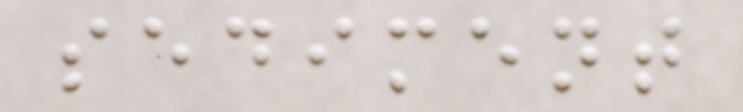sediment
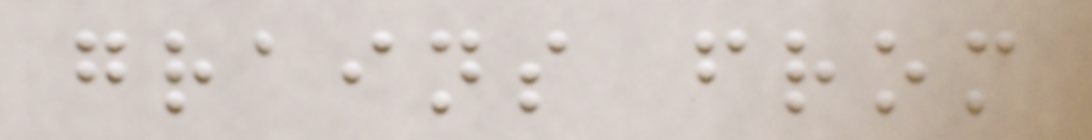grains from
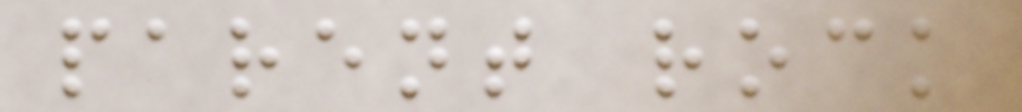parent rock
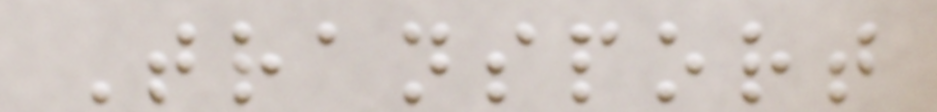Transport
